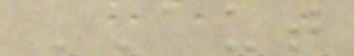AUT
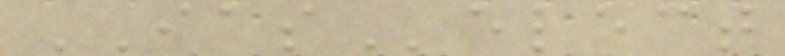IASelect
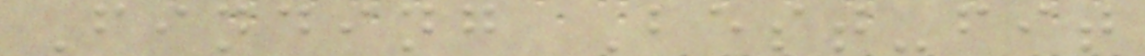Finding Best-fit
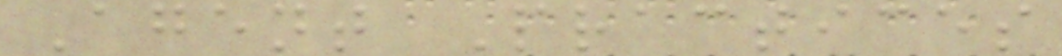Agent Practices
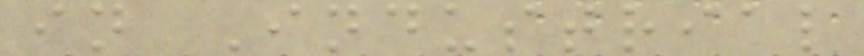in Industrial
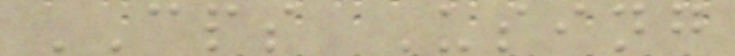CPS Using
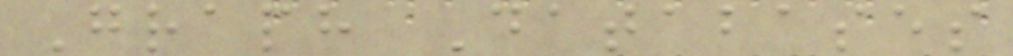Graph Databases
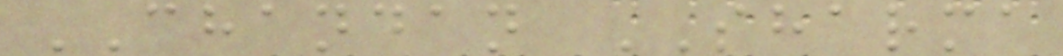CHANDAN SHARMA
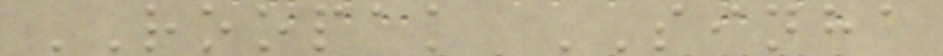ROOPAK SINHA
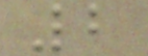2
